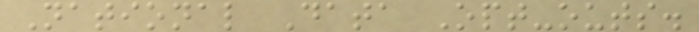National Data Opt-outs.
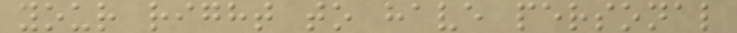your right to have personal
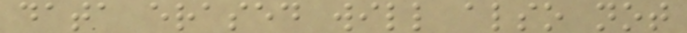data erased will also not
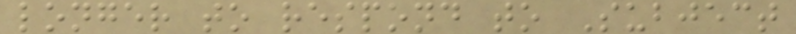longer to respond to Subject
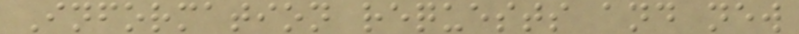Information requests and new
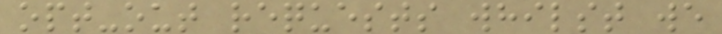opt-out requests whilst we
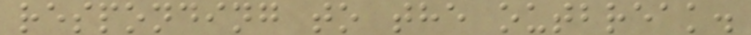responding to the outbreak.
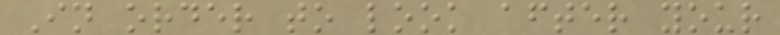In order to look after your
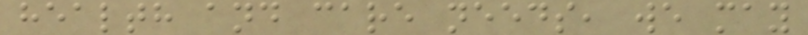health and care needs, we may
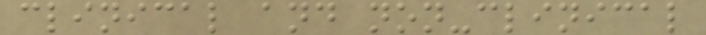clinical and non-clinical
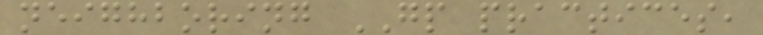neighboring GP practices,
